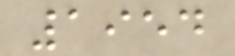1954
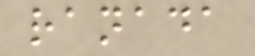ranada
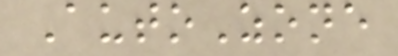AutoZone
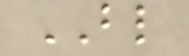BL
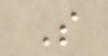S
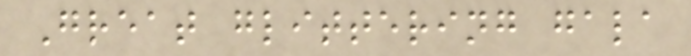Great glittering gala
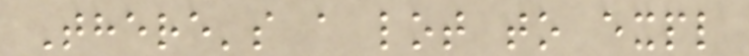There's a lot to expl
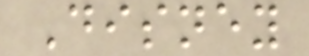Disney
